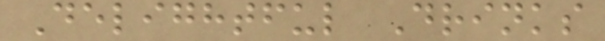Delightful Drinks
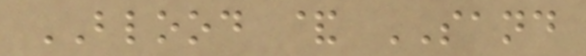BLOOD & SAND
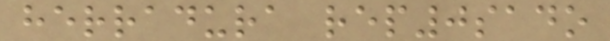herradura rep0sado
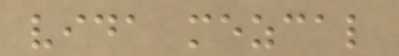vida mezcal
